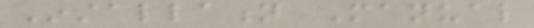Installation Manual
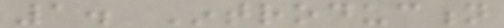1. Introduction
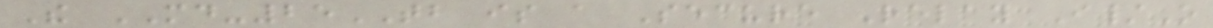The MD-25TB is a Secure Relay I/O
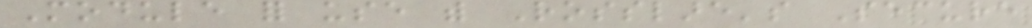Module for use with Rosslare's Secure
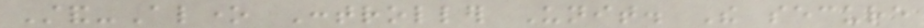Stand-Alone Controller Unit. The secure
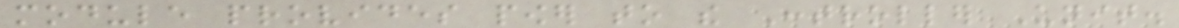module provides power to the Controller Unit.
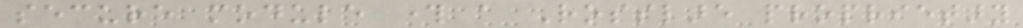secure module through a Rosslare proprietary
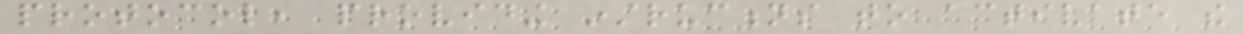protocol, providing instructions to activate the
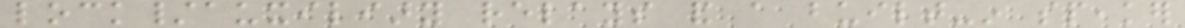lock/auxiliary relays and a built-in speaker
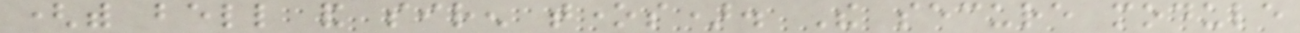(with bell and siren tones). The secure module
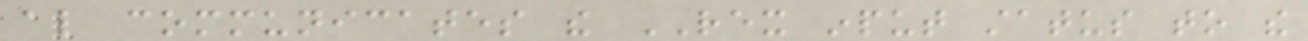also communicates the REX input status to the
